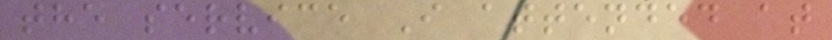the service I attended at
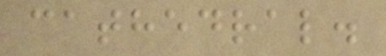cathedral.
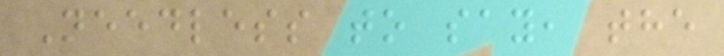Needless to say, the
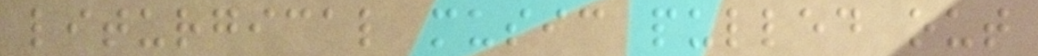liturgical music pulled out
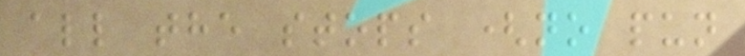all the stops (no pun
